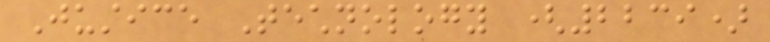Justice Technology (2239)
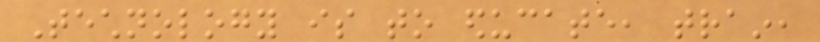Technology is to educate, train,
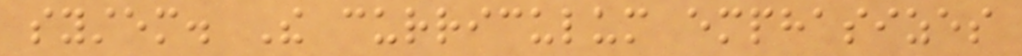system. The curriculum emphasizes
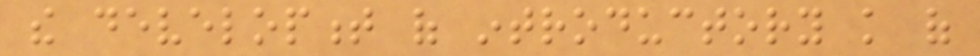the development of introductory knowledge of
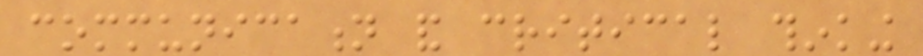communication and critical thinking
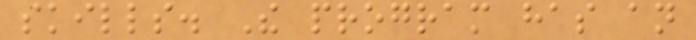skills. The program has an
